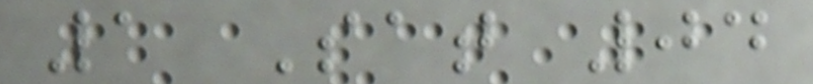1 Sat 04
